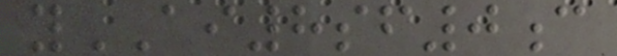yAI8sf0c
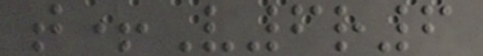t+V6r6
